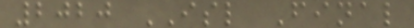2020 ISL Final
